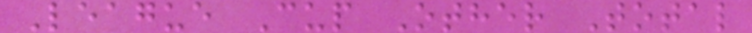League Cup Other Total
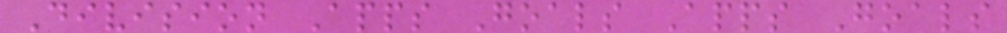Division Apps Goals Apps Goals
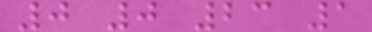0 0 23 1
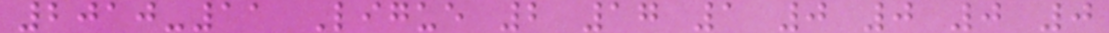2010-11 Ligue 2 17 1 0 0 0 0
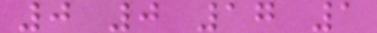0 0 17 1
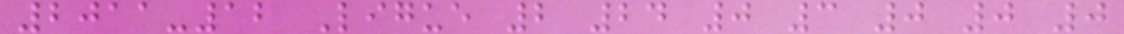2011-12 Ligue 2 24 0 3 0 0 0
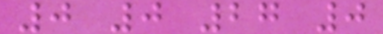0 0 27 0
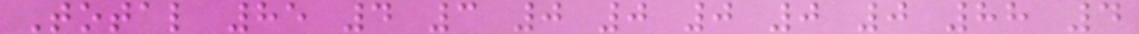Total 85 4 3 0 0 0 0 0 88 4
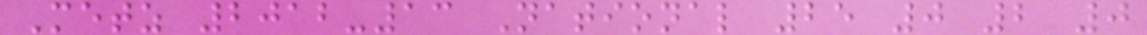Metz 2012-13 National 25 0 2 0
